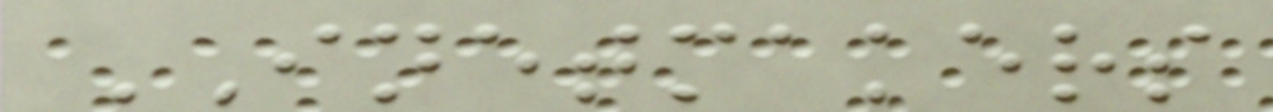INETMAKERS
